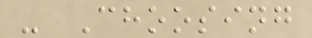- Choosing
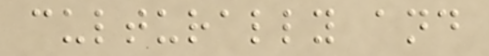culturally and
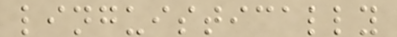linguistically
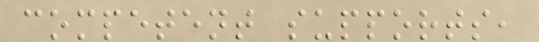competent supports,
